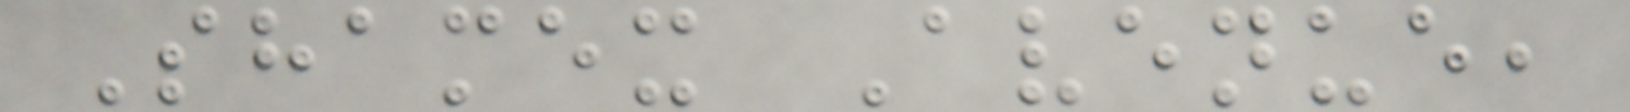Shamex Avenue,
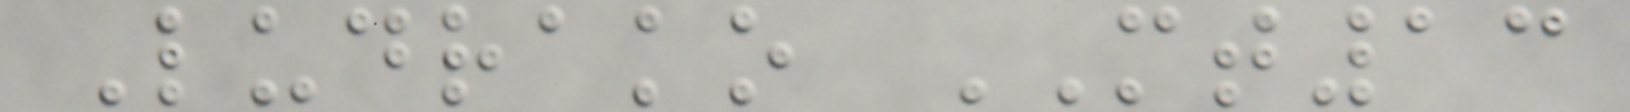Ludrako MT13
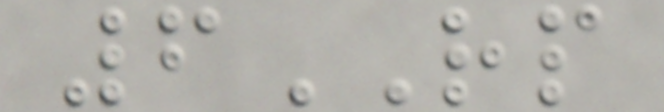6RP
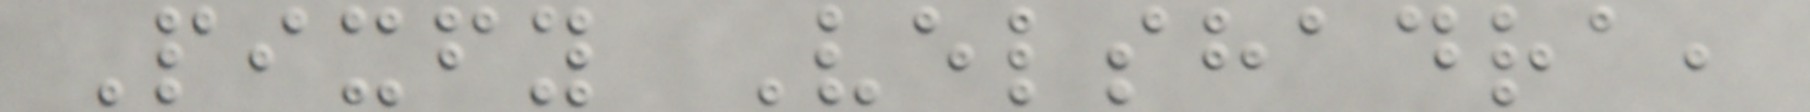Pixfy Velshadra,
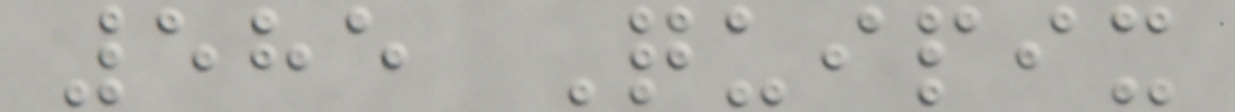585 Quipix
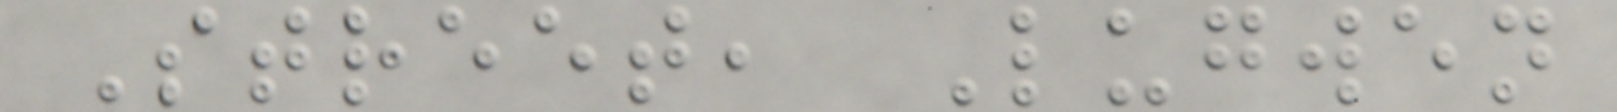Street, Lugwen
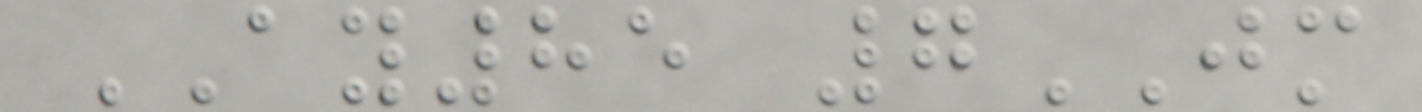AY85 7JM
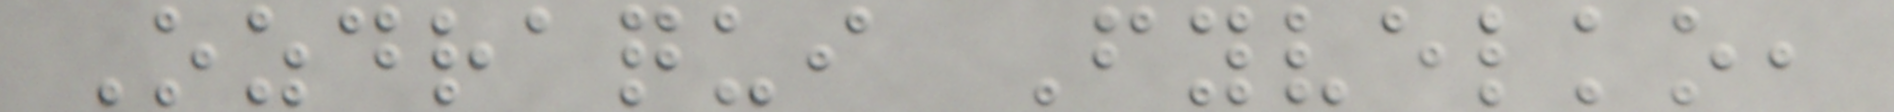Ozdraqui Fyvelko,
